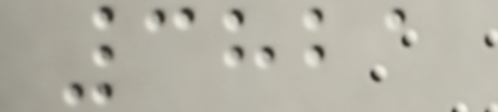3821
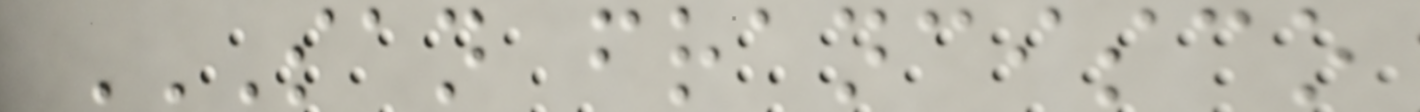SAN FRANCISCO
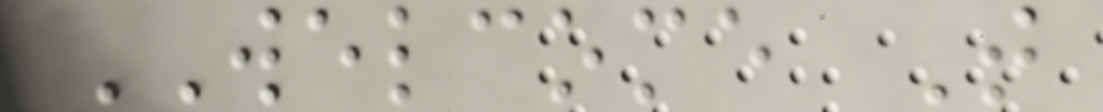WELCOME T
